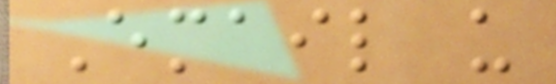Email us
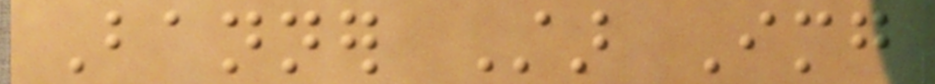Banner Star Img
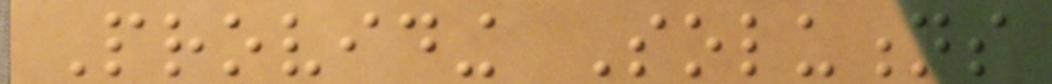Providing Solutions
